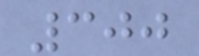300
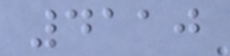4110
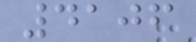4106
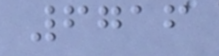6716
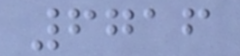6716
